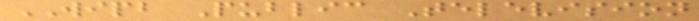WIPB Public Television
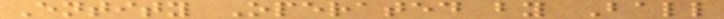Entity Operated by Ball
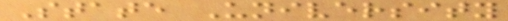State University
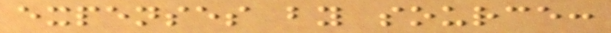expenses by source:
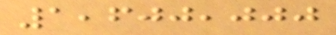1,600,000
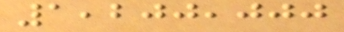1,200,000
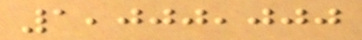1,000,000
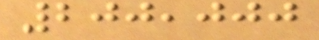200,000
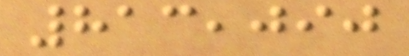813,090
